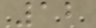12
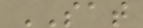SAT
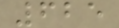625
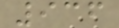936
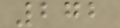272
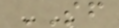SF
